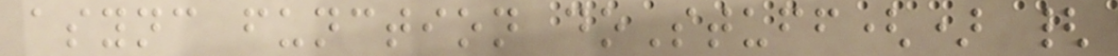async function doStuff() {
